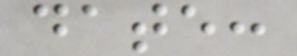date:
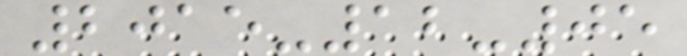2015-12-05
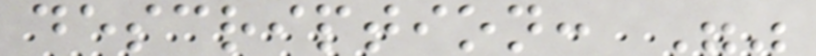description: ""
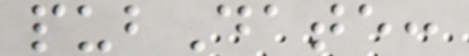pubDate:
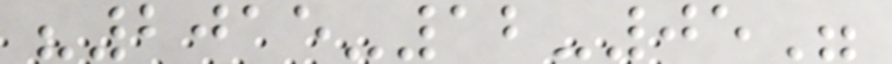"2015-12-05"
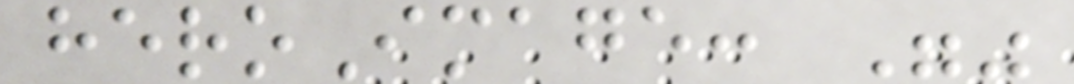heroImage: ""
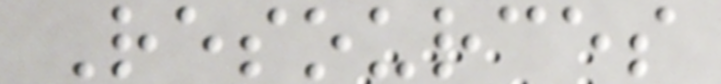Resources
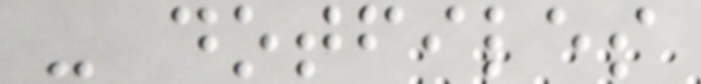- dotfiles
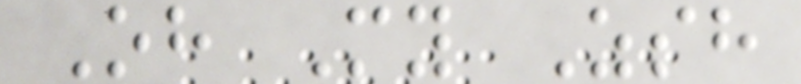Oh My Zsh
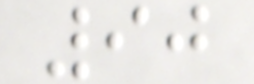90
